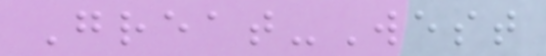Great-West
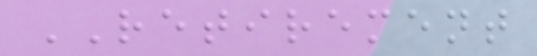RETIREMENT
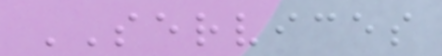SERVICES
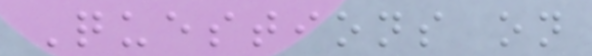Questions on
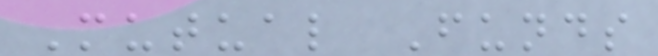Mutual Funds
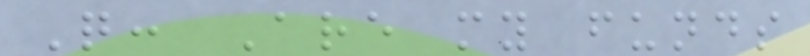Q: Are my funds
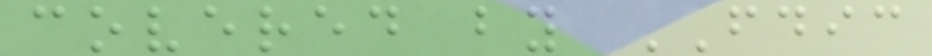covered by FDIC
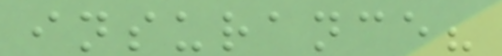insurance?
